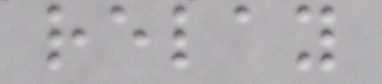relay
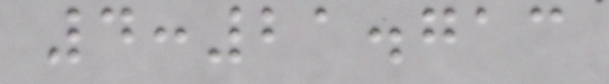4:21.713
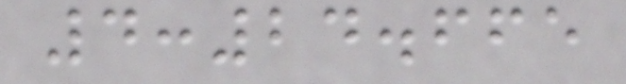4:24.665
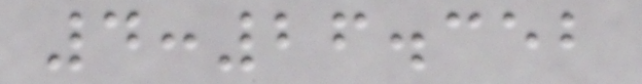4:26.352
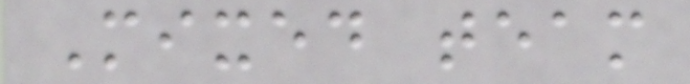Mixed team
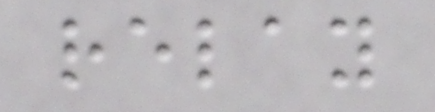relay
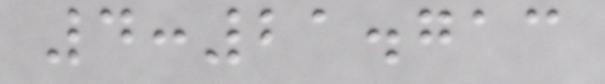4:21.713
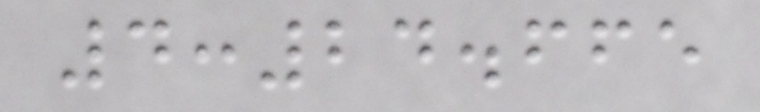4:24.665
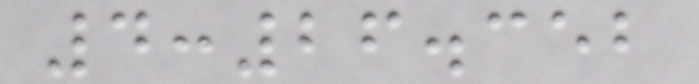4:26.352
